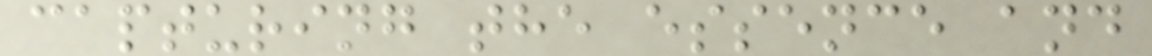capturing the essence and
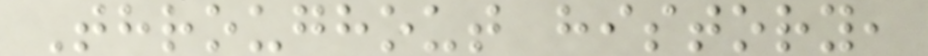Throughout history,
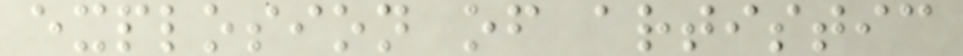explosion of artistic
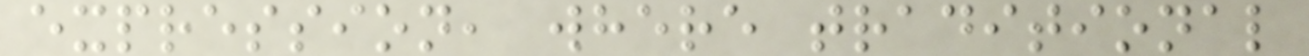expression, where traditional
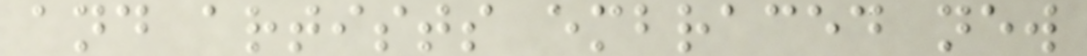and artists embraced new
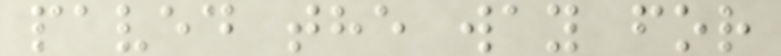paved the way for
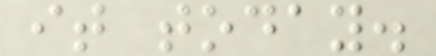it today.
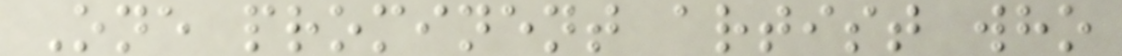One prominent artist who
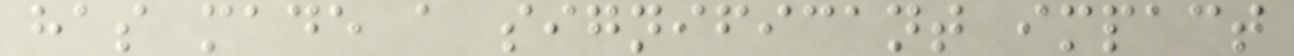has made a significant impact
